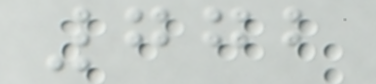772
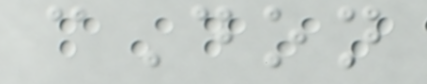cDon
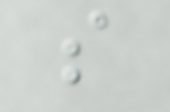s
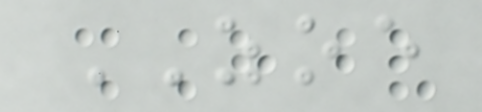ZOE
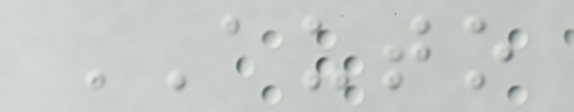AUTO
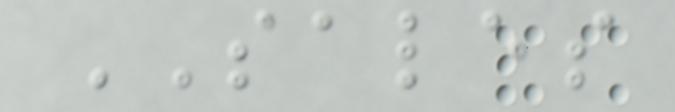SALES
